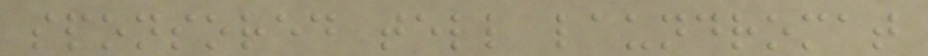sponsored tell laundromat
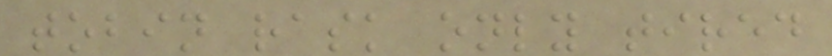tobin rask only tired
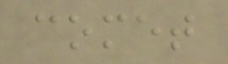comet
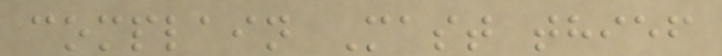complain Mast thief
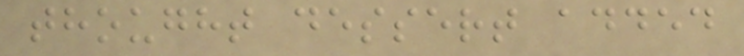thought dessert added
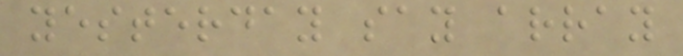yesterday say array
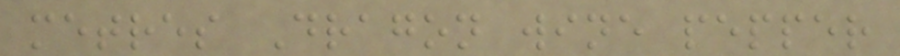metres Dragon wine pepper
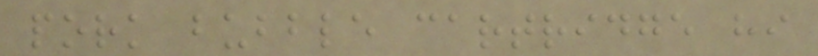pork bubble cartridge hi
